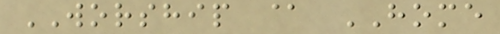WORSHIP @ HOME
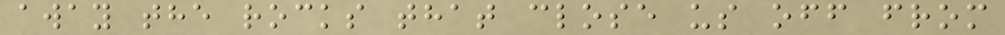away the rocks that close us off from
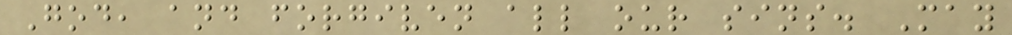God, and forgiven all our sins. May
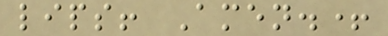lips! Amen.+
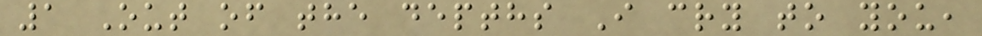1 Out of the depths I cry to you,
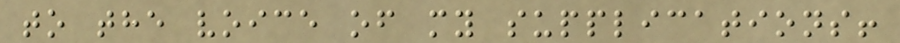to the voice of my supplications!
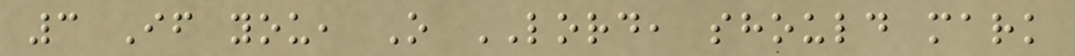3 If you, O LORD, should mark
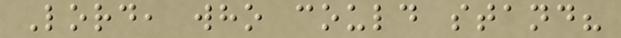Lord, who could stand?
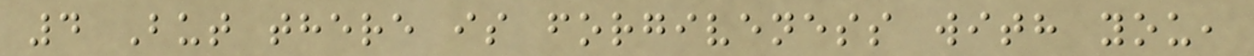4 But there is forgiveness with you,
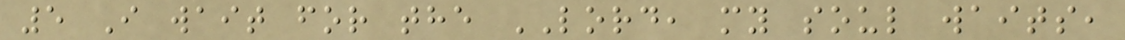5 I wait for the LORD, my soul waits,
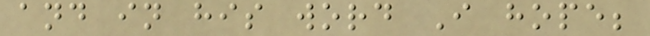and in his word I hope;
